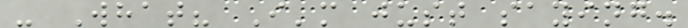- What? I'm just saying.
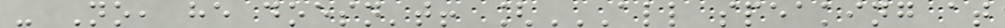- No, he doesn't! [ALL SPEAKING AT
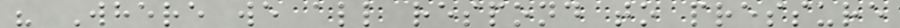" Where we all respond to pressure
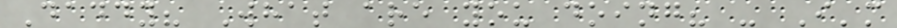Daddy? What are you doing? - I'm
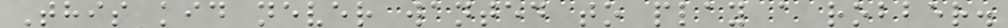This kid never wanted to play a robber.
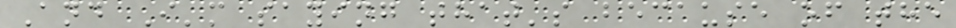And I'm saying that's because of the
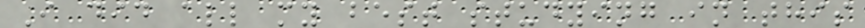I did all my best studying in this
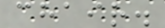chair.
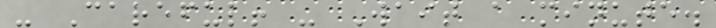- Careful! - Wait a minute.
